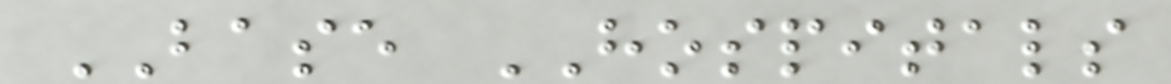BASE HOSPITALS
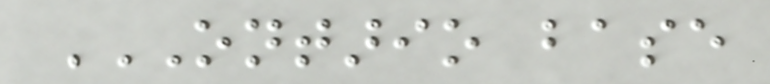ONTARIO BASE
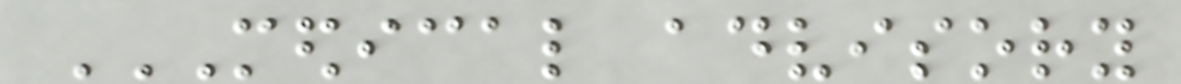MEDICAL ADVISORY
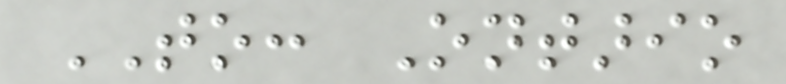TO: Ontario
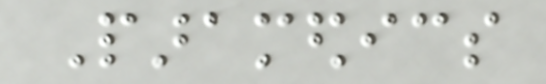Paramedics
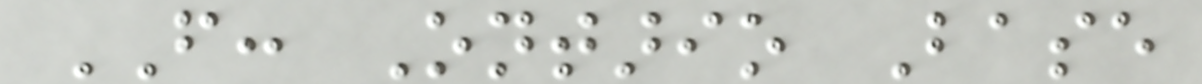FROM: Ontario Base
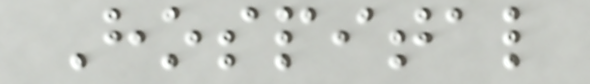Hospital
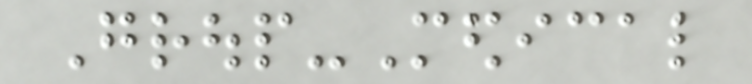Group-Medical
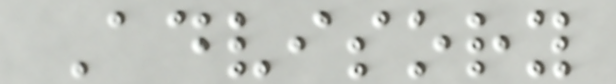Advisory
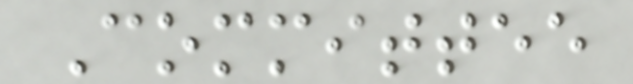Committee
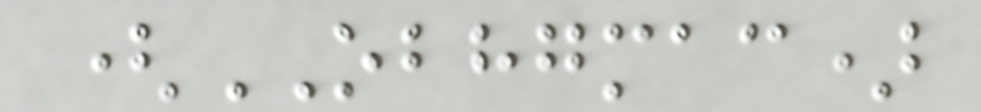(OBHGMAC)
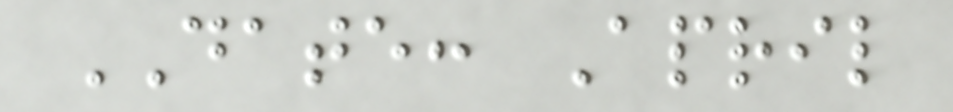DATE: April
